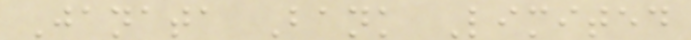Janata Bank Limited
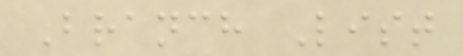Branch List
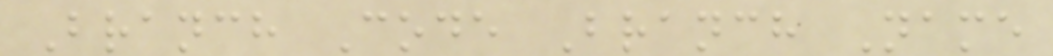Branch Code Branch Name
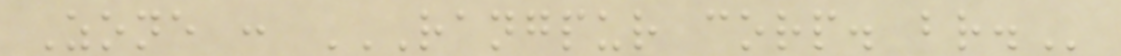Zone : RANGPUR CORP. BR.
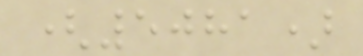(5081)
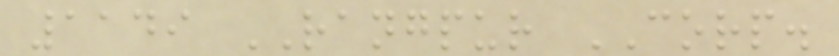1149 RANGPUR CORP.
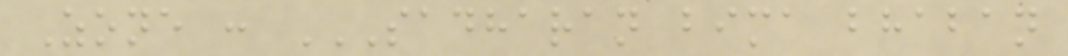Zone : SADHARAN BIMA BHABAN
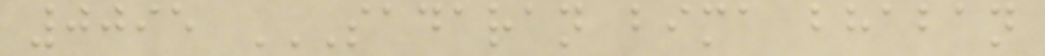0095 SADARAN BIMA BHABAN
